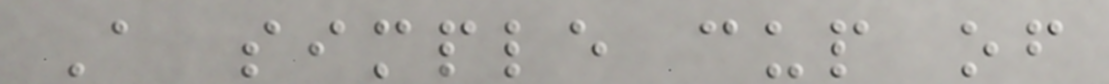A simple cup of
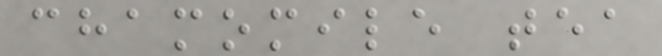chamomile tea
